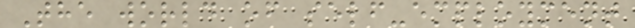The world of self-employment
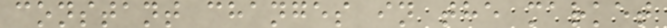constant changes in the market
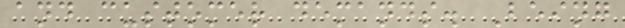and customer demands. Being
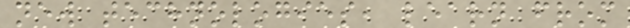new technologies, learn from
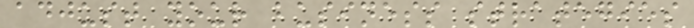adjust your business strategies
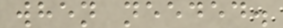when needed.
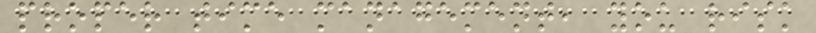proper time management, you risk
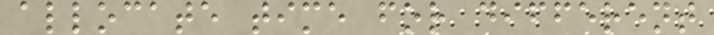allocate time for different
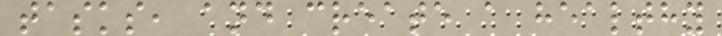tasks, and create a healthy
